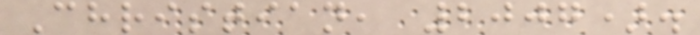Christian, 2007).
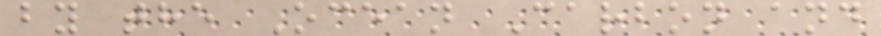by the Ocean Carbon and
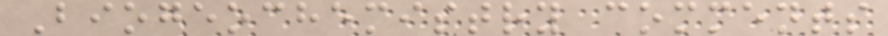Biogeochemistry comments
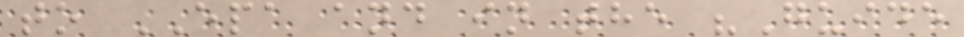to EPA and in the "Guide
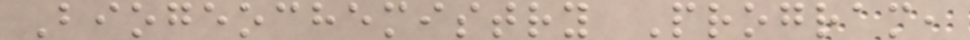Biogeochemistry Program,
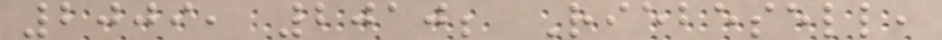2009, 2010; Riebesell,
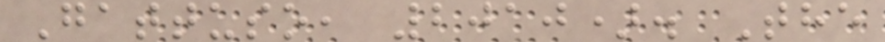Gattuso, 2010). The
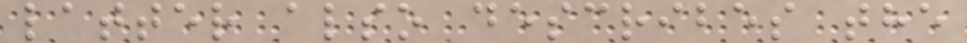latter also describes the
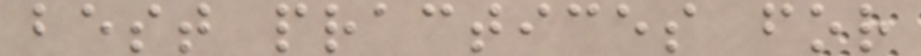best practices for
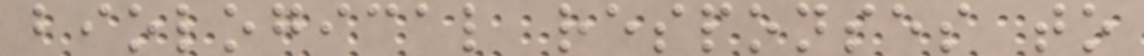biological responses to
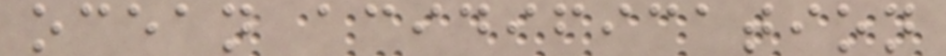ocean acidification
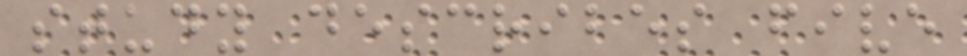study describes five
